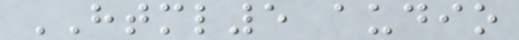HTML5 audio
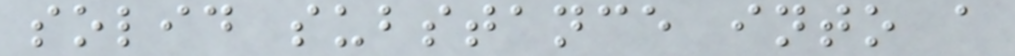solid substance into a
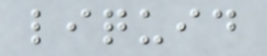liquid
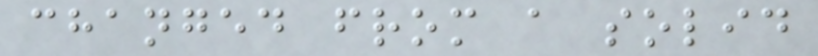changed from a solid
